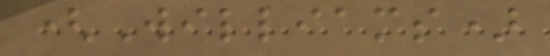(Williams)
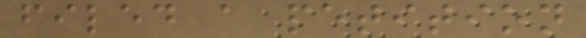filed a petition
